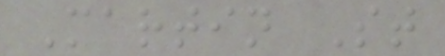Martin St
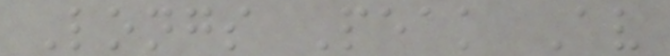Longs Peak Av
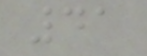41
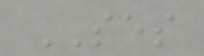SES
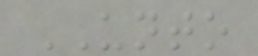UNTO
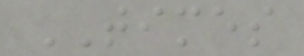TIMES
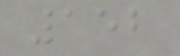152
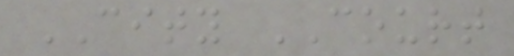CITY COURT
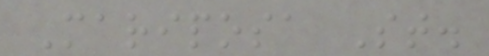Mariposa St.
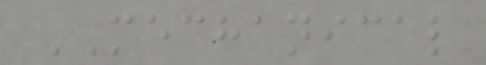MECHANICAL
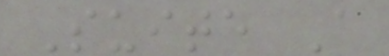Suite A
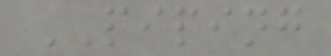PIPING
